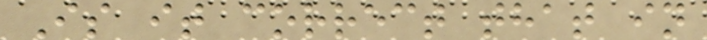Is it correct that in
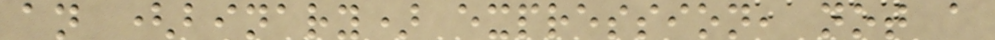an (binary) expression, not a
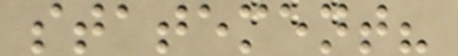statement?
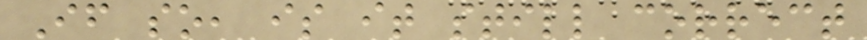If so, is it still correct
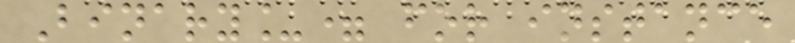Binary_= for instance
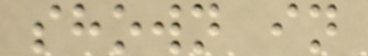shown in
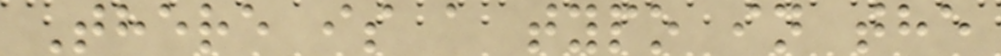There is a typo in the
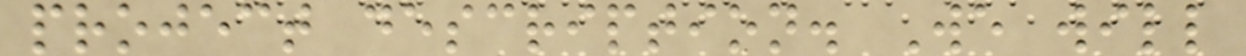project description. We will
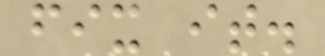fix it.
